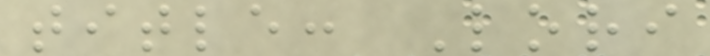title: Lori
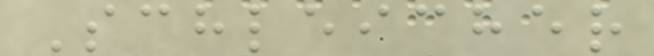Schleicher
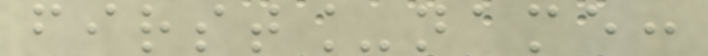first_name:
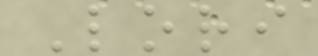Lori
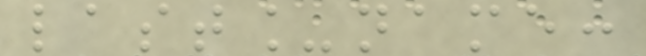last_name:
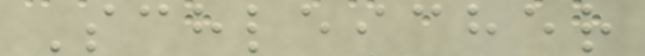Schleicher
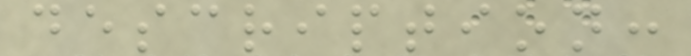description:
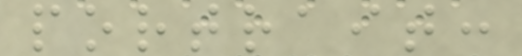portrait:
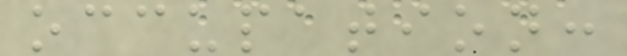occupation:
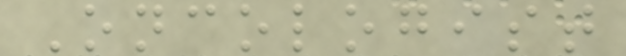Oncologist
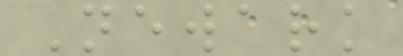Newark
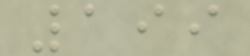199
